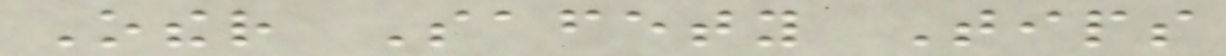Other Safety Tips
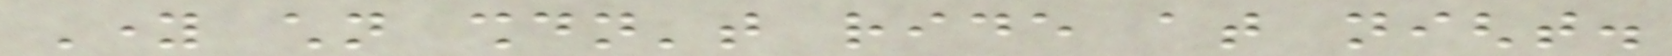Young children shouldn't ride at night.
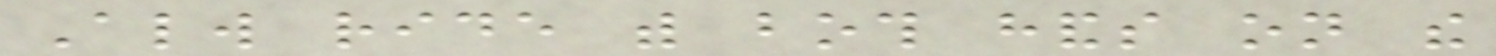Always ride with both hands on the
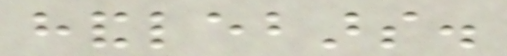handlebars.
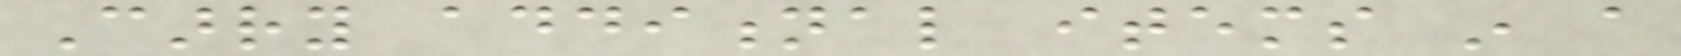Carry additional items in a
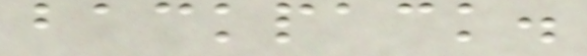backpack.
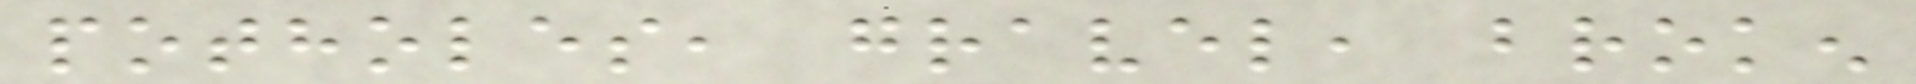potholes, gravel, broken
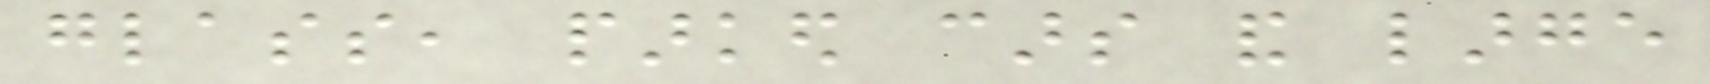glass, parked cars and large
